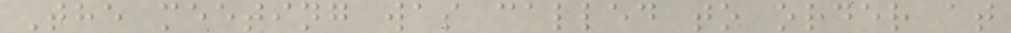The meeting was called to order at
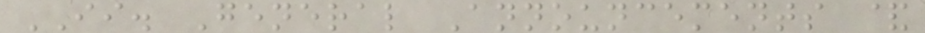II. General Announcements &
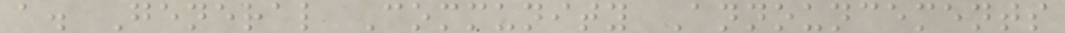a. General Community Announcements
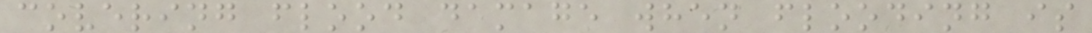covering flood damage when flooding is
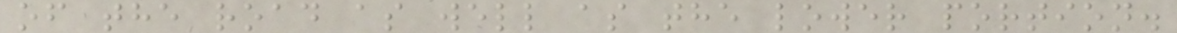of the road as well as the lower portion.
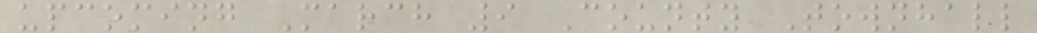upcoming March 9 County Townhall
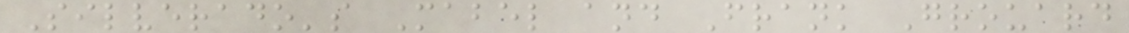Silverado's Mabel and Frank Grouard
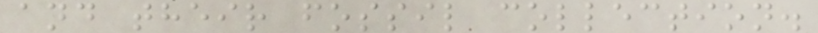and their fossil collection.
